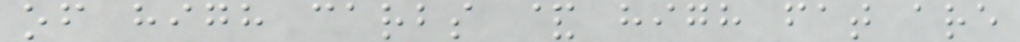of high carbs & high fat are
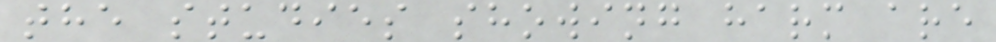the studies showing harm are
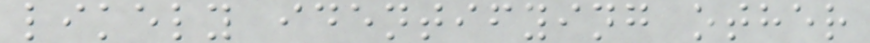likely identifying other
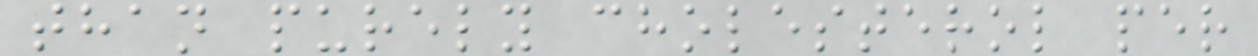than purely cholesterol per
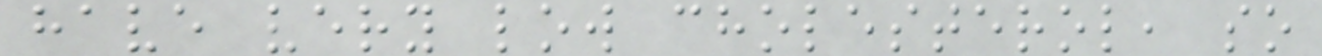have very low cholesterol, so
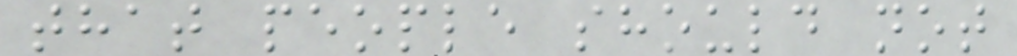that people should not
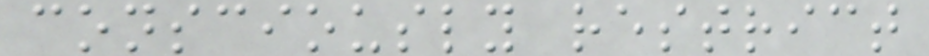consciously restrict
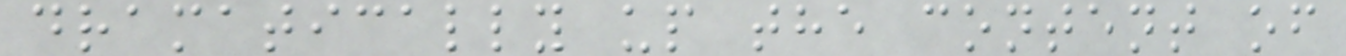dramatically up the content of
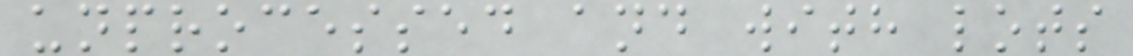unprocessed and with lots
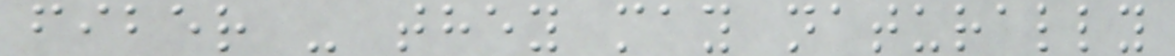fiber - they may naturally
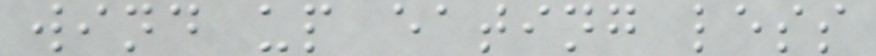wind up eating less
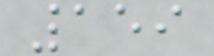159
